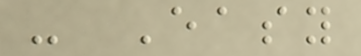- Easy
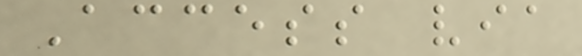Access via
